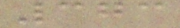373
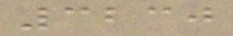3230
